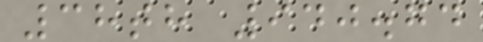38th 940.74
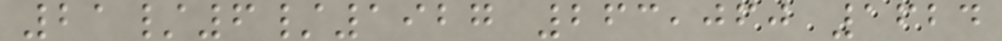21/6/1927 263,060 1624
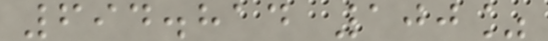694.814 100%
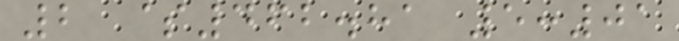2 $462.81 5:01
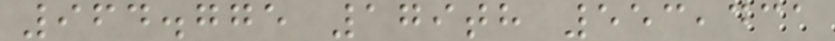964.775 179th 553,431
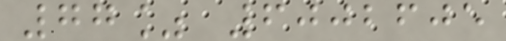77% 6002605
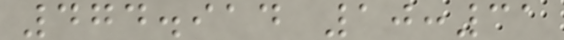474.914 10:31
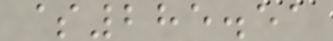$285.51
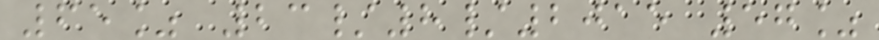65% 23/8/2015 57%
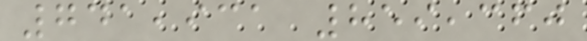741,931 859,360
